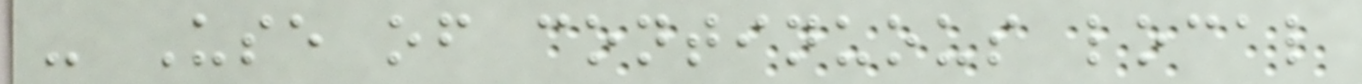- Use of continuous local
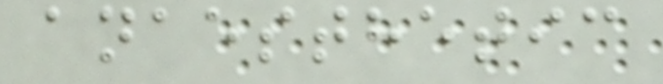anaesthetic
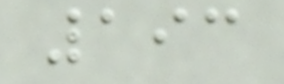193
